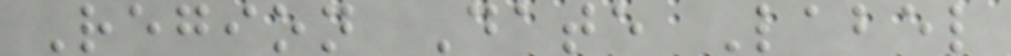Region Date Label
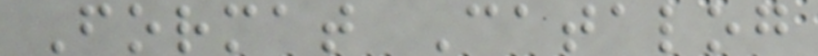Format Catalog
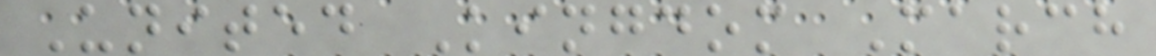United Kingdom March
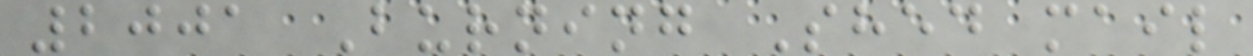2001 Burning Shed mail
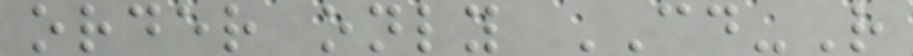order only CD-R
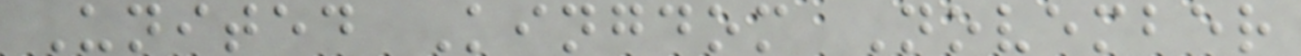United Kingdom November
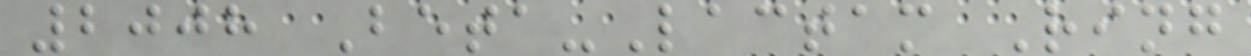2008 Beta-Lactam Ring
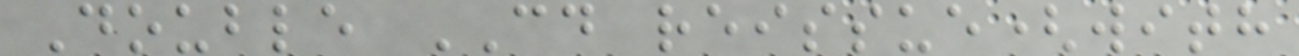Double CD reissue(with
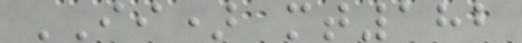II) mt182
